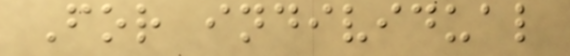For individual
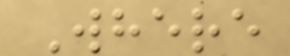Where
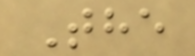The
